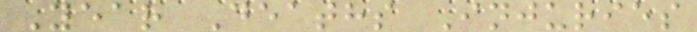Year Deaths Injuries
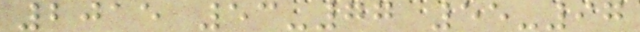2015 53-77 55-97
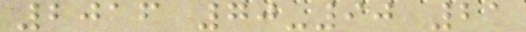2016 70-90 21
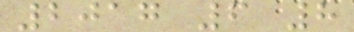2017 6 8
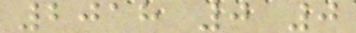2018 0 0
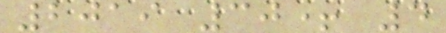2019 30+ 4
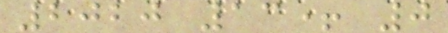2020 13+ 0
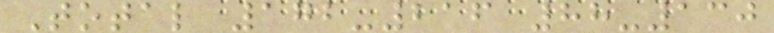Total 172-216 88-130
